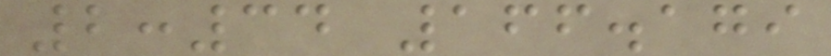2:34 166.179
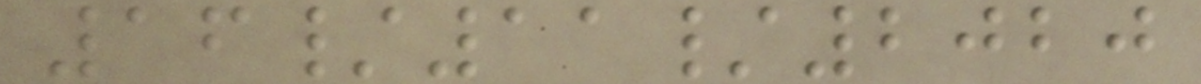16/11/2020
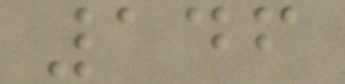146
